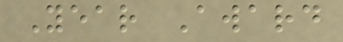Year Award
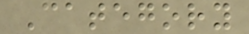Category
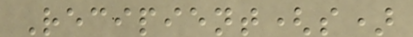Recipient(s)
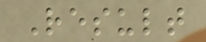Result
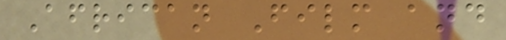African Film and
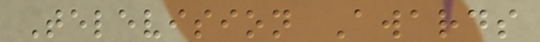Television Awards
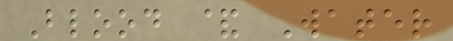Blood & Water
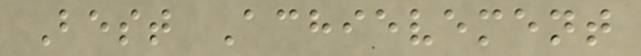Best Achievement
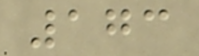173
